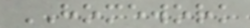HOMEWORK
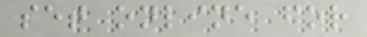set online for
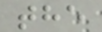the
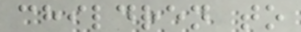children to
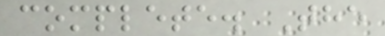complete. The
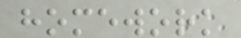homework
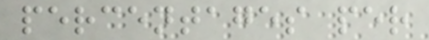percentages per
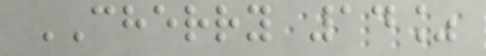CHERRY 14%
